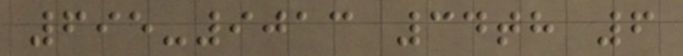695-9013 34th 6
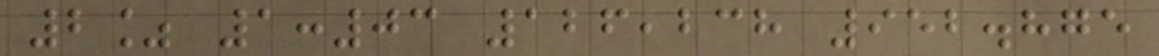2% 1:03 126,238 952.875
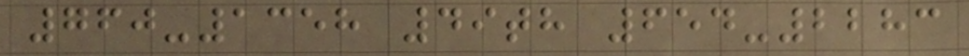760-1358 49th 654-2283
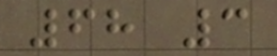68 3
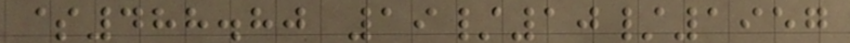$488.80 19/10/1957
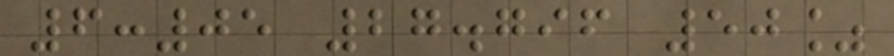6:05 27.796 50%
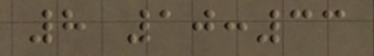8 10:33
